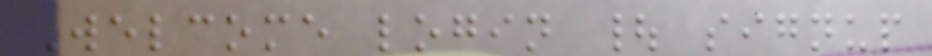Welcome login | signup
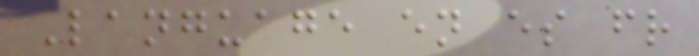Language en es fr
